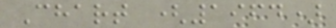Chart (1964)
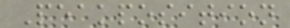Peakposition
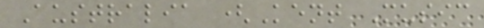Australia (Kent Music
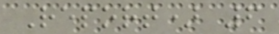Report) 6
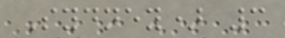Sydney) 3
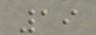19
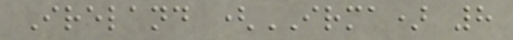Ireland (IRMA) 8
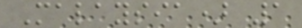Malaysia) 1
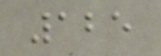125
